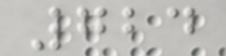724
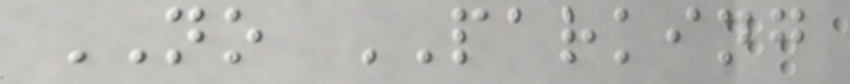NO PARKING
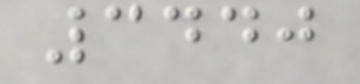3440
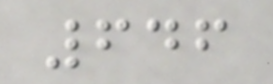646
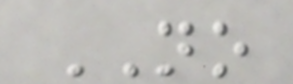NO
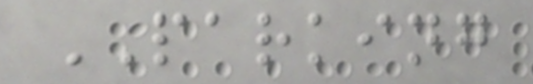PARKING
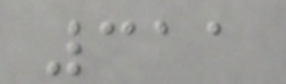311
